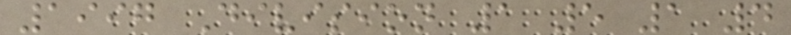1997 Division 1 5 1 4
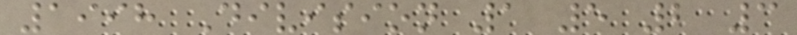1998 Division 1 5 2 3
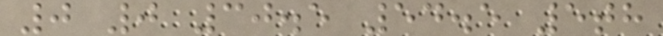0 0 30.5 54.5 5th
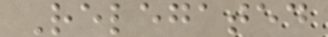Relegated
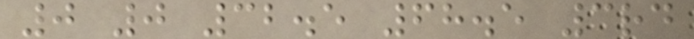0 0 32.5 68.5 3rd
